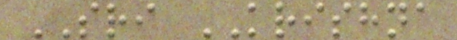SRI KRISHNA
